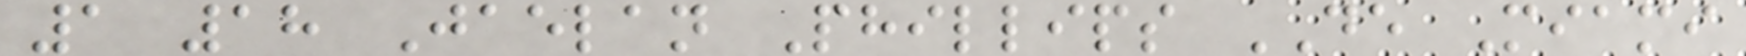1 18 Jaelan Phillips DE Miami
